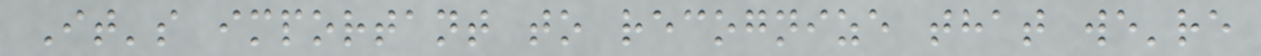It's important to recognize that we're
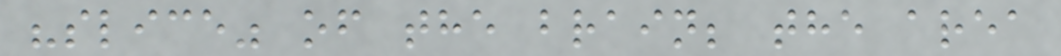"slice" of the brain; the area
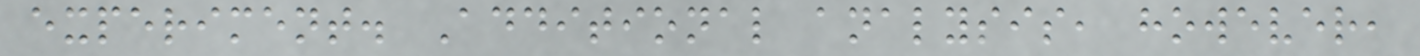experiment. Additional analysis, however,
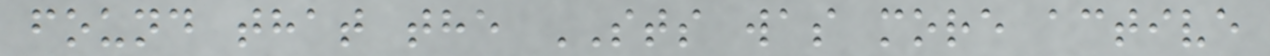found that the STS was more active
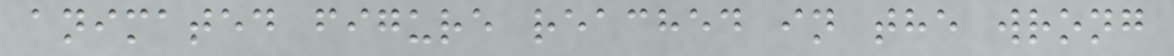animated figure reached in the wrong
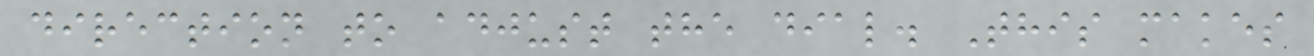direction to adjust the dial. This makes
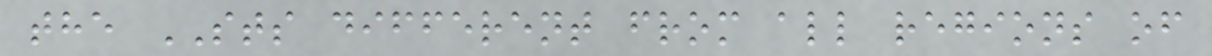the STS different from all regions of
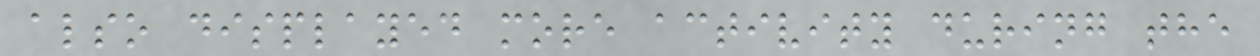also displayed more activity during the
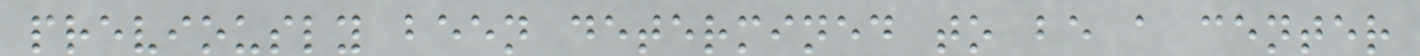previously been determined to be a center
